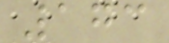173
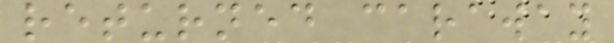returned caraway
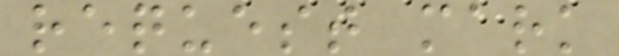request mark
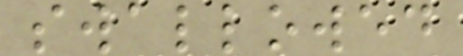swallowed
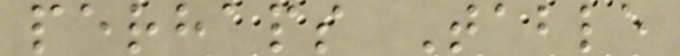perhaps Table
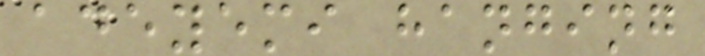adeyemi hanging
